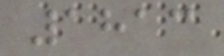1813
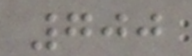700
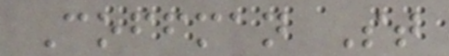Coffman St
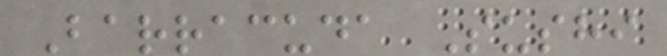Barracuda Sushi
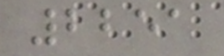2251
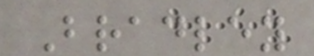Bradley
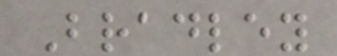Bradley
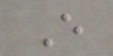E
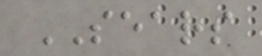SEARS
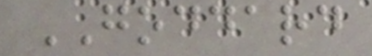GODDARD
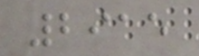2915
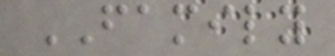FAMILY
